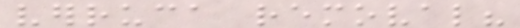verruca removal?
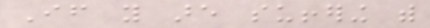If you are suffering with
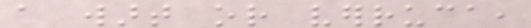a wart or verruca,
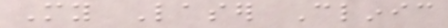My Laser Clinic
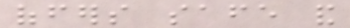offers safe and
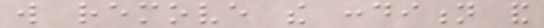will remove the condition and
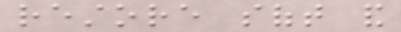restore soft and
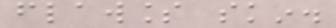flawless skin.
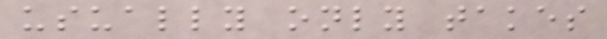usually only takes
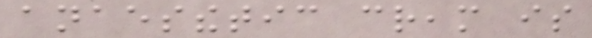anaesthetic cream is
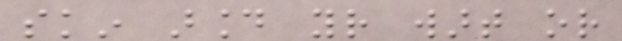skin around your wart or
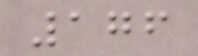176
